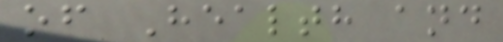of Health and
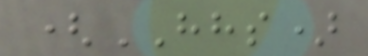(HHS)
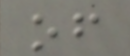of
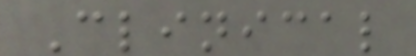Clinical
